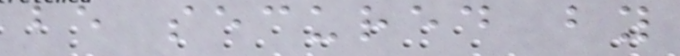be secured by
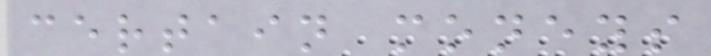certain moneys
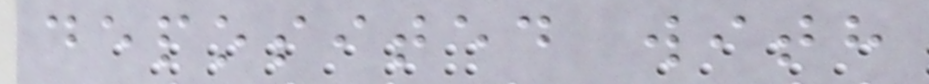deposited with
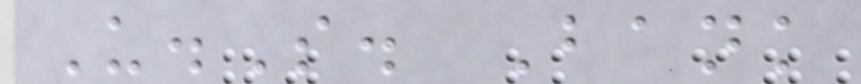U.S. Bank
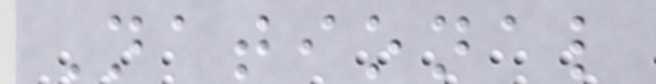National
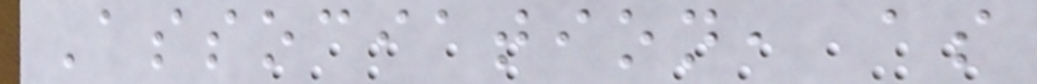Association, as
